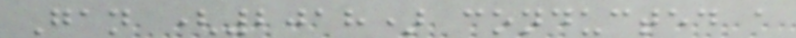Gan (2018) conducted a
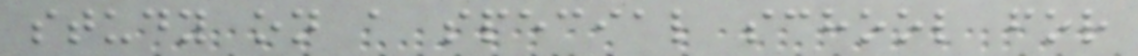study on a special school for
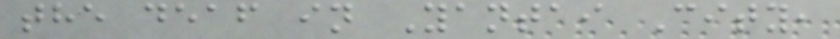the deaf in Yantai City,
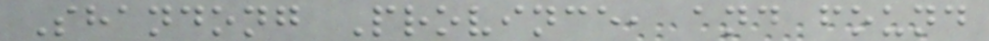Shandong Province, and found
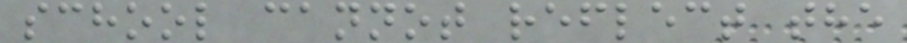school cannot reflect the
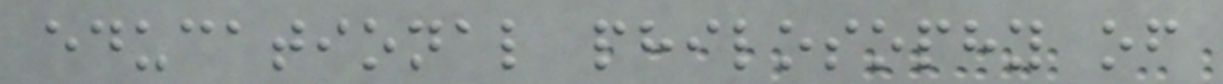educational philosophy of
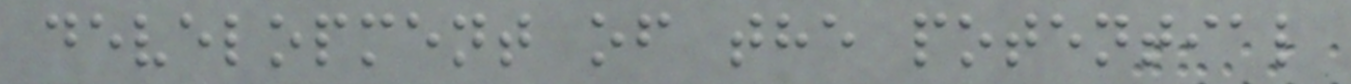development of the potential
